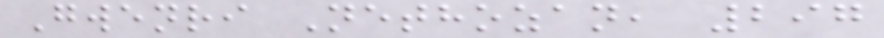Gwenri Nethozan, 297
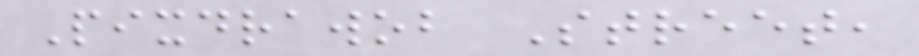Pixdrawob Street,
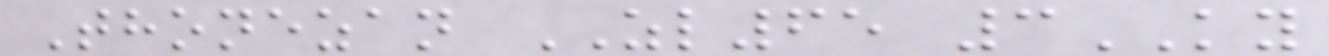Thonezan ZL65 3KY
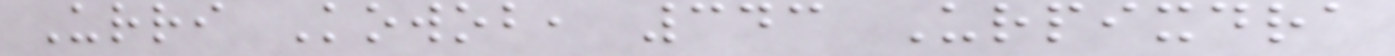Urri Kowob, 343 Urpixdra
